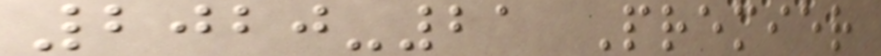2020-21 Premier
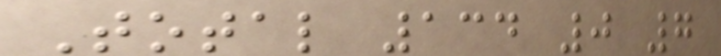Total 134 0 7
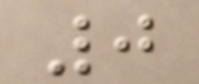0
